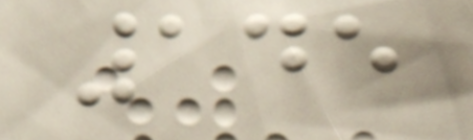145
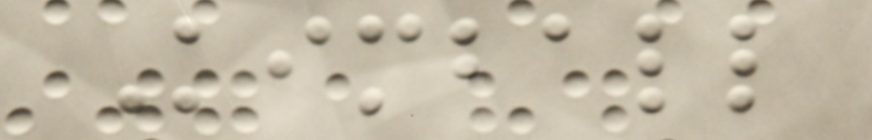Kimball
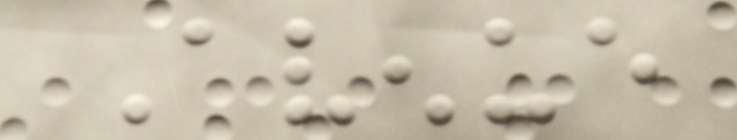Avenue
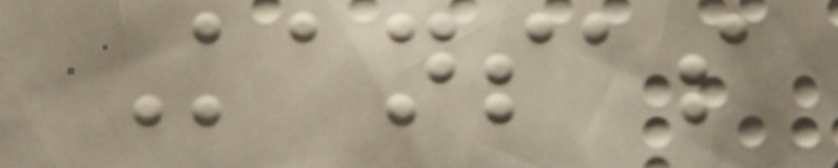Kansas
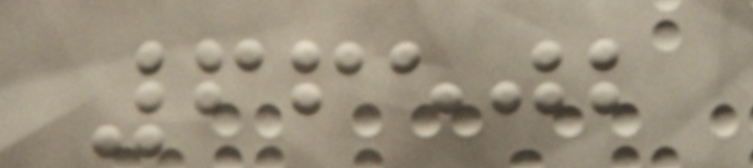66502
